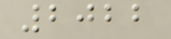2022
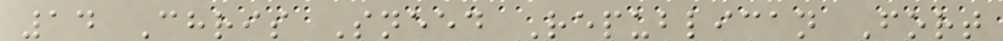14 Chris Sneed Republican Fort
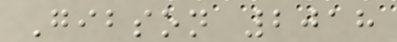Gibson 2018
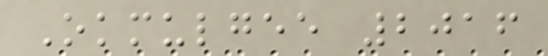Okmulgee 2016
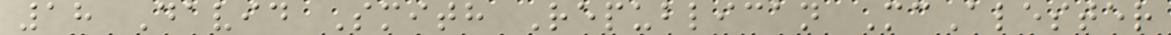18 David Smith Republican McAlester
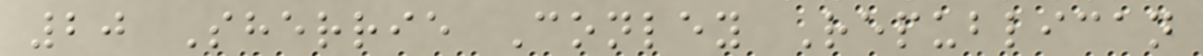20 Sherrie Conley Republican
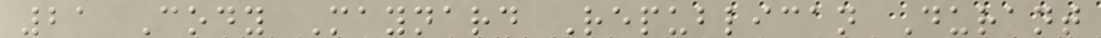21 Cody Maynard Republican Durant
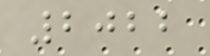2022
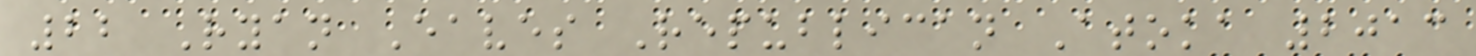22 Ryan Eaves Republican Atoka 2013
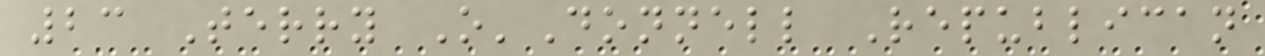23 Terry O'Donnell Republican
